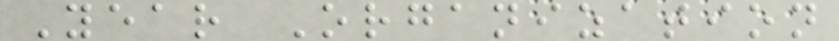Year Organization
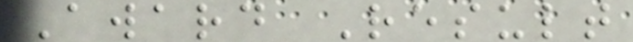Award Result
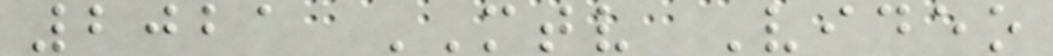2021 MTV Video
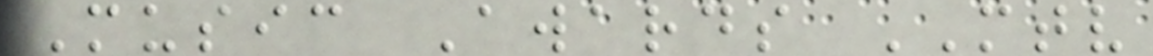Music Awards MTV
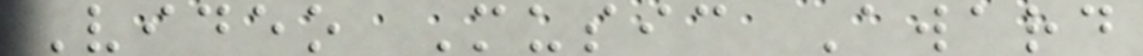Video Music Award
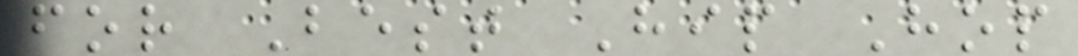for Best Hip Hop
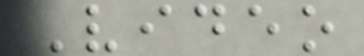Video
